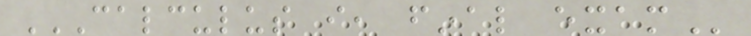CALCULUS I, FINAL EXAM
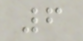6
